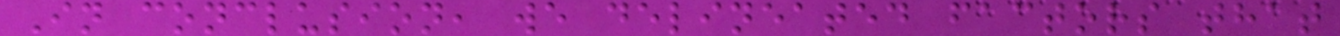In conclusion, we delineated factors that
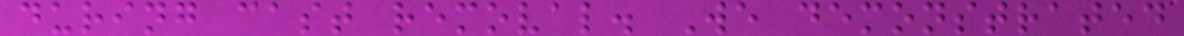during cast removal. We demonstrated
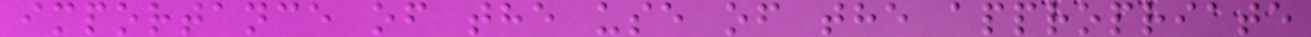importance of the use of the appropriate
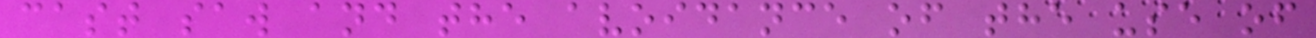cast saw and the avoidance of the use of
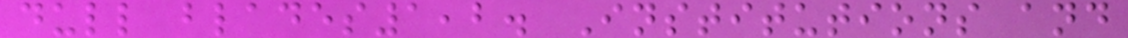dull blades1,2. Institutions and
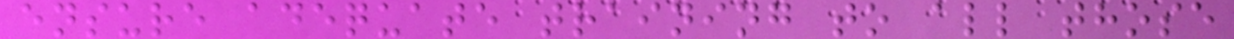ensure adequate training to all those
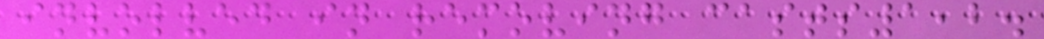involved in removing casts1,2.
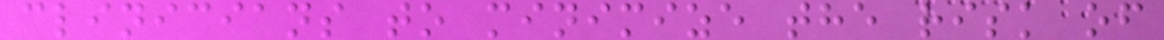clinicians to minimize the risk of
